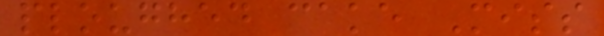ploughed cake Miss
